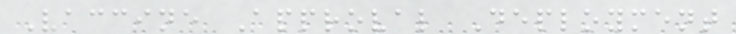Vaccine Approval Deployment
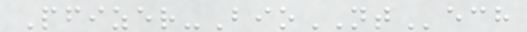Pfizer-BioNTech
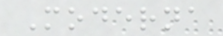Moderna
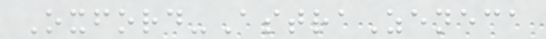Oxford-AstraZeneca
